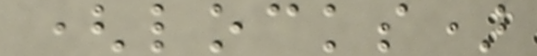(locks)
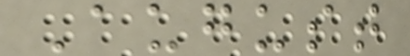August
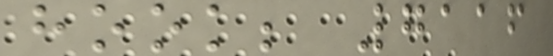hook; 7116
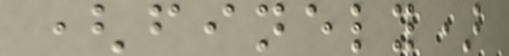(finely)
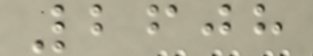2608
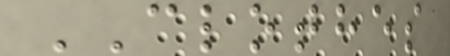CLOTHES
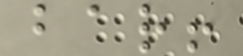bar!
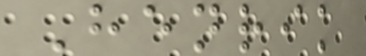Henrik
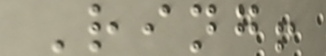Ring!
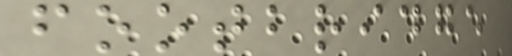footbridge
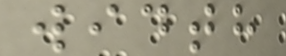width
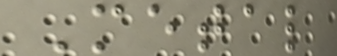Metal
